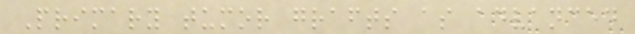Primary tumor grafts as advanced
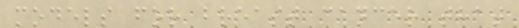models for breast cancer that
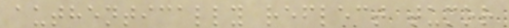authentically reflect tumor
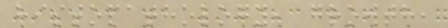histopathology, growth,
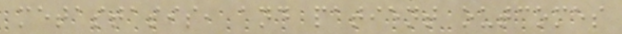metastasis, and patient outcomes
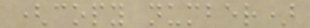(copy number)
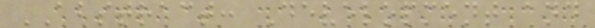ABSTRACT: Development and
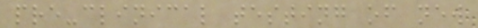pre-clinical testing of new
